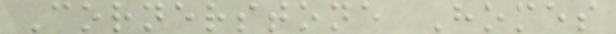Cornerstone Homes
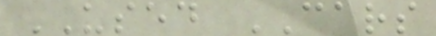USED CARS
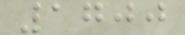1700
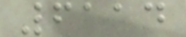6114
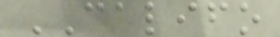CALIFO
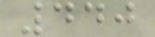440
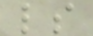ls
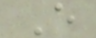E
